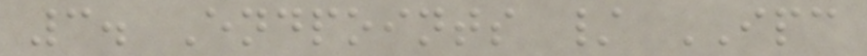3. Endpoints / IPC
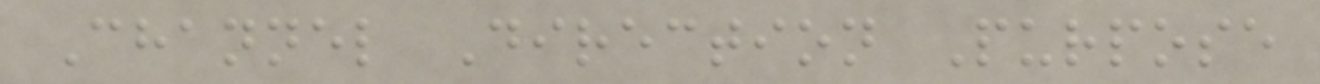Channel Direction Purpose
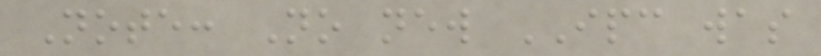Note: No new IPC was
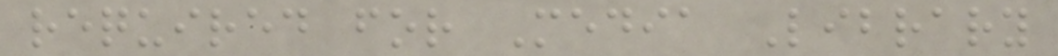required for Media Library
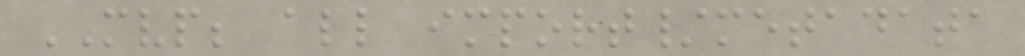MVP; all import/metadata
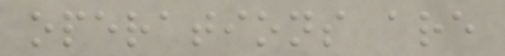operations are
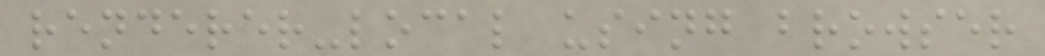renderer-local using browser
